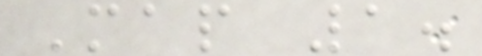Map 1.
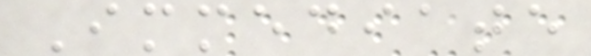Immediate
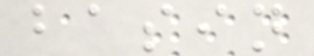basin
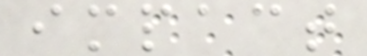impact
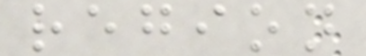region
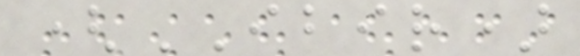(IBIR)
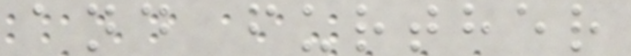and further
